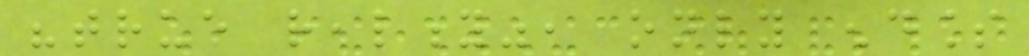"true reality", only endless
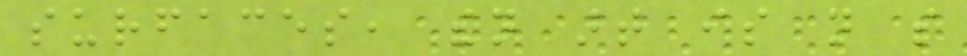surfaces, then art is not so
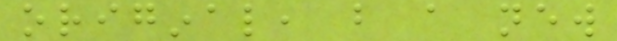original, but a new
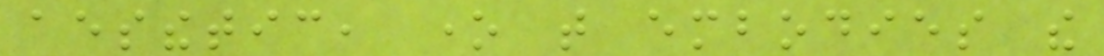aesthetic, one that embodies the
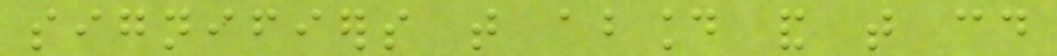signifiers that abound and that could
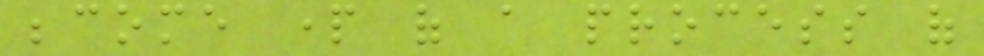become part of a process of
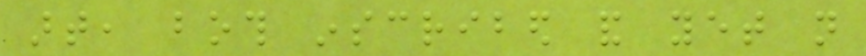art, both inscribed and yet not
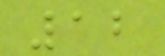12
